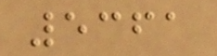5361
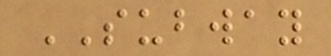SUBWAY
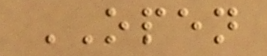OPEN
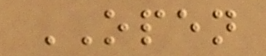OPEN
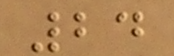24
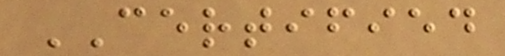CERTIFIED
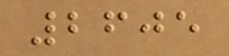2605
